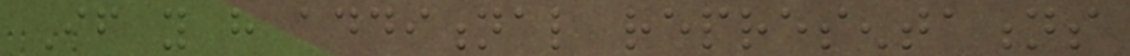If you have additional representations
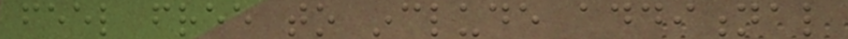feel free to include additional
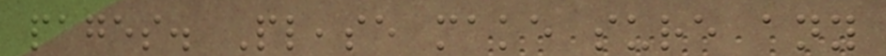pages. Please make sure any
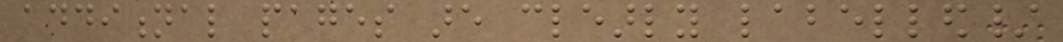additional pages are clearly labelled/
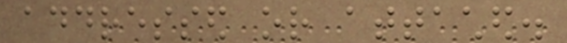addressed or attached.
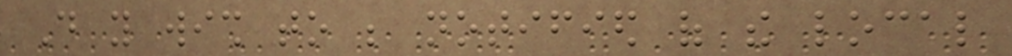Do you wish to be notified of the local
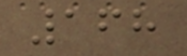168
